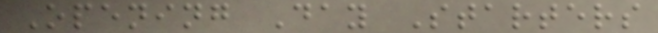Opening Day Starters
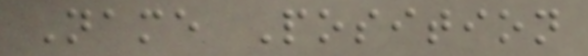Name Position
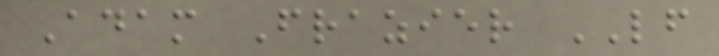Adam Frazier LF
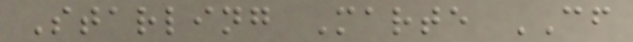Starling Marte CF
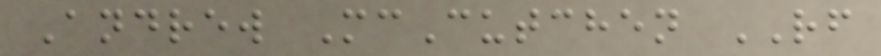Andrew McCutchen RF
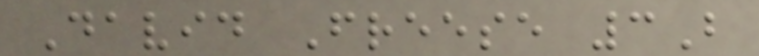David Freese 3B
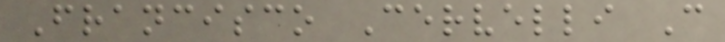Francisco Cervelli C
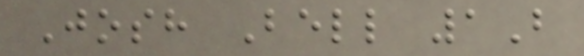Josh Bell 1B
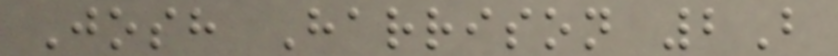Josh Harrison 2B
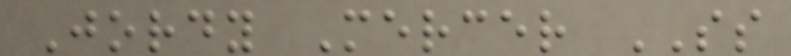Jordy Mercer SS
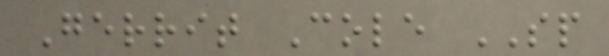Gerrit Cole SP
